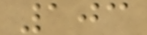103
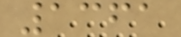1361
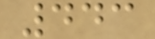443
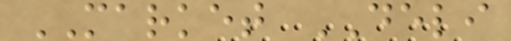MARKET DELI
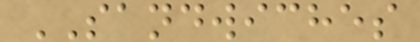SANDWICHES
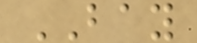BAY
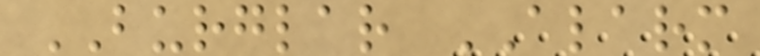BURGLAR ALARM
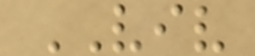VIV
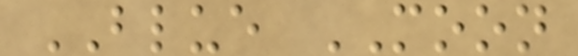BLUE MOON
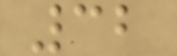32
